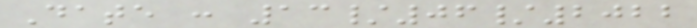Date : 13/06/2022
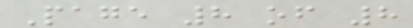Page 8 of 8
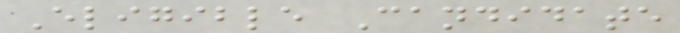Eligible Candidate
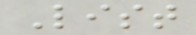List
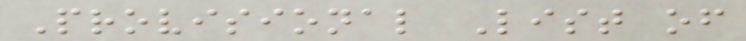Provisional List of
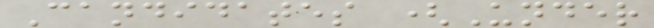Candidates (Under
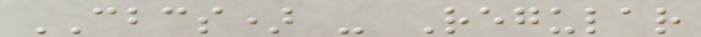CBCS) - Regular
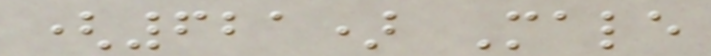(621) Male
